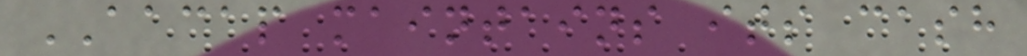AACAP maintains its cash
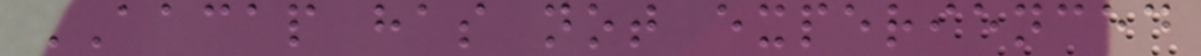AACAP has not experienced
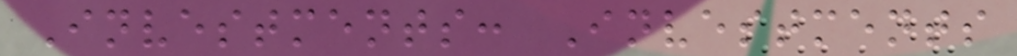Investments: Investments
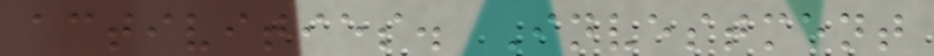activities. Investment
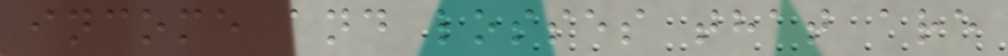income and losses that are
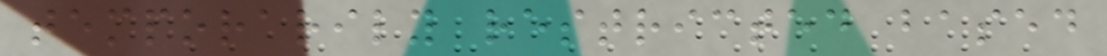temporarily restricted based
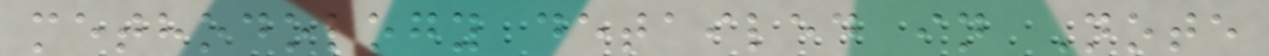methodology detailed in Note
